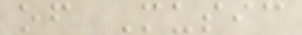of Music
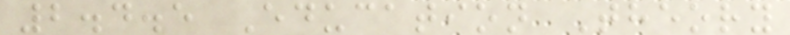2.4.5 Education Theory
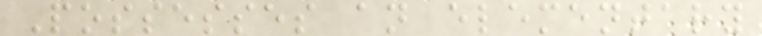Possesses an elementary
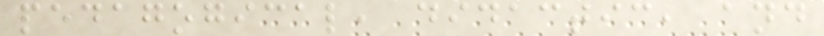pedagogical, didactic, and
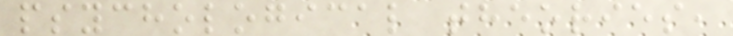psychological theories,
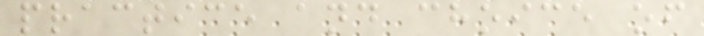practice and choice of
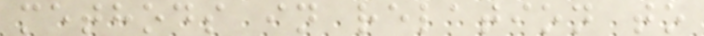methods in relation to
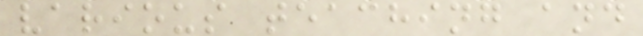various teaching and
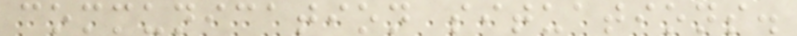communication situations.
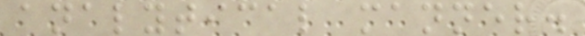analytical manner.
